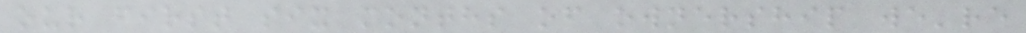our first six months of ownership we're
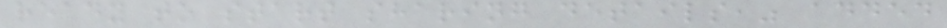ready to start sharing details," added
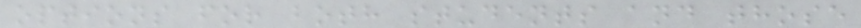options for both students and those
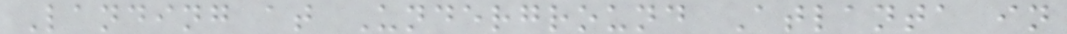Landing at Underground Atlanta in
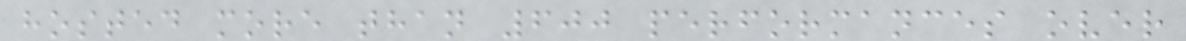hosted more than 600 performances over
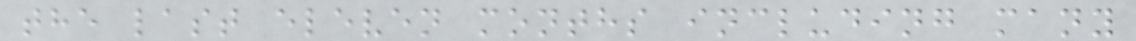the last eleven months including many
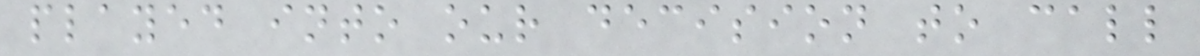played into our decision to call
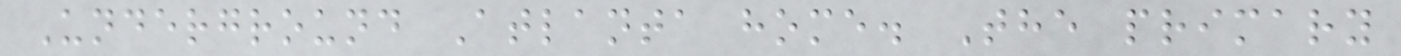Underground Atlanta home. The primary
